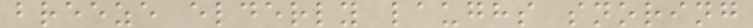breeze elderly laughs snoring
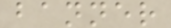banner
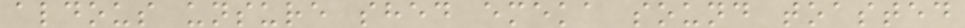aldous unsure shed emeka sound toasted
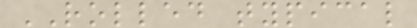ROLLED typical
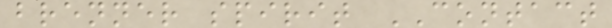brenner spirit CONTACT
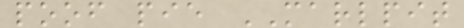poof pie MARLPIT
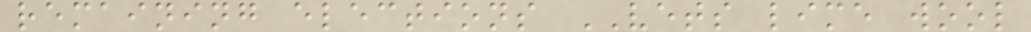remaining elections VETS lime wool
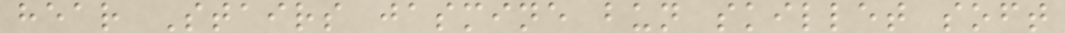hear Stairs jasmine bun skillet soft
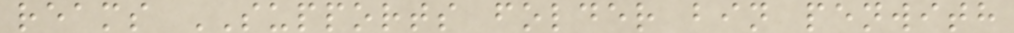reams SUPPORTS folder bin penwith
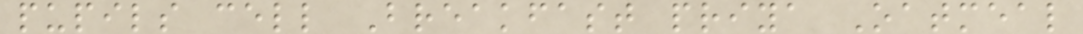pupils cell Breakfast priya Oatmeal
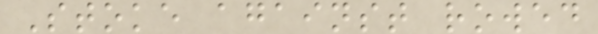Stoke against rowed
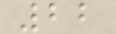22
